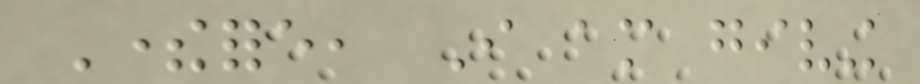Therefore, I am giving
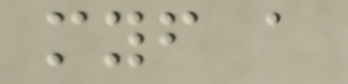myself a
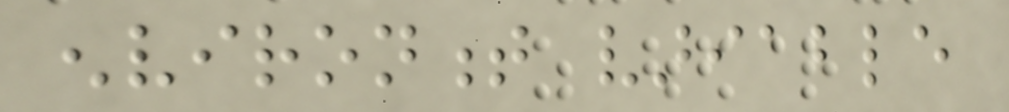environment variable
